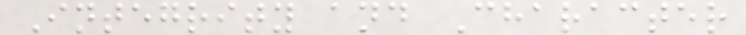Integrity and Character
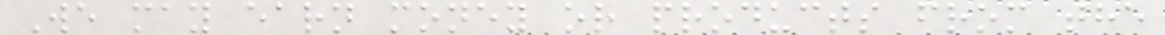We may earn money or products from the
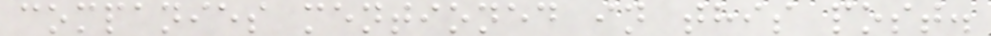companies mentioned in this post.
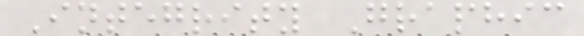Integrity Graphic
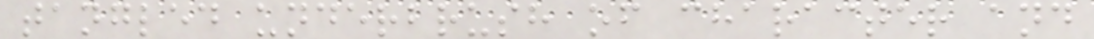tangled underbrush of character and
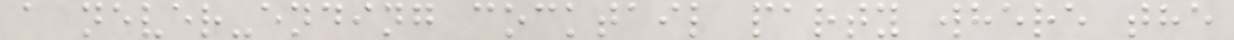a never-ending cocktail party where the
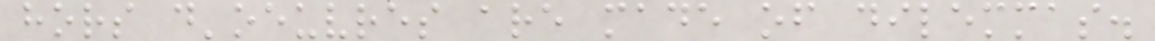hors d'oeuvres are made of dilemmas.
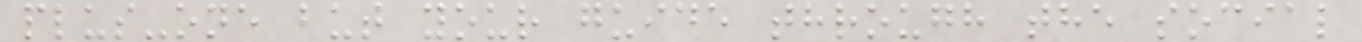plus-one but your guide through the social
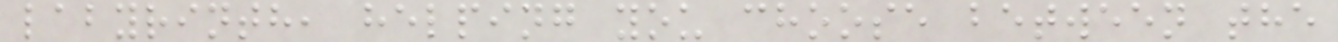labyrinth, helping you choose between the
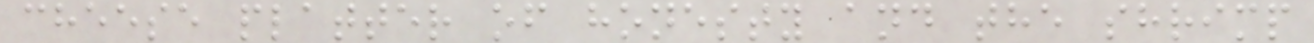cheese platter of honesty and the shrimp
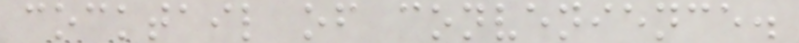cocktail of convenience.
